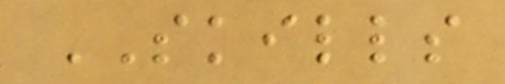SKILLS
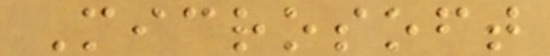Microsoft
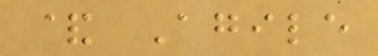& Agile
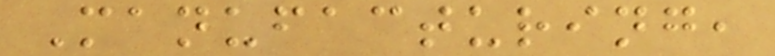Manufacturing,
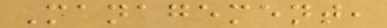Management,
